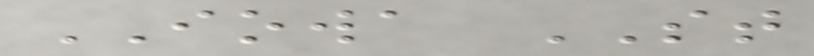IOWA ST
